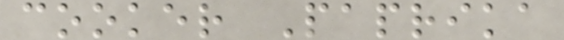cooker Paprika
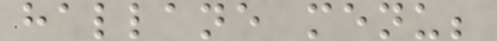hallane menu;
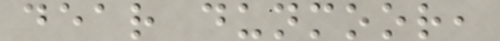dear dunmoor,
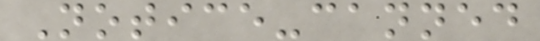Notice-canned
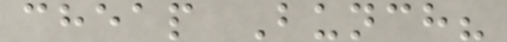cheap Bunch?
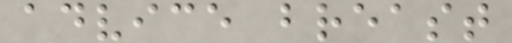advice breast
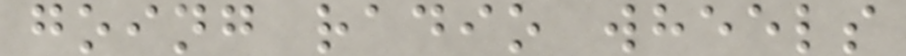going radio wheels
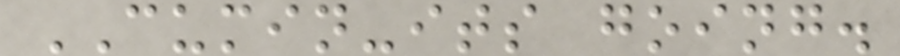CUMIN-its going.
